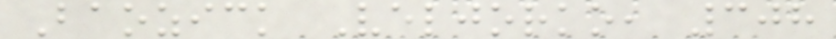Baozick Veljorko, 308
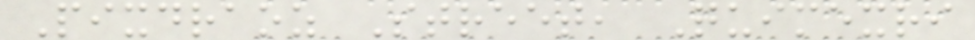Pixdraoz Street, Quimexri
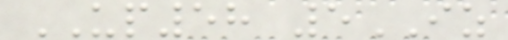UP58 5IZ
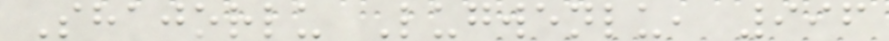Shajorlu Lugwenlu, 996
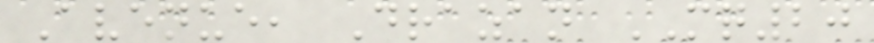Avenue, Drazan MQ20
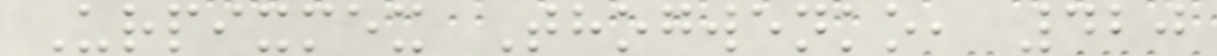Urpixmex Thogwenko, 420
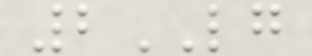2LG
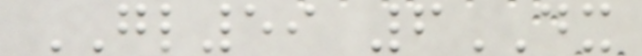GL59 6DX
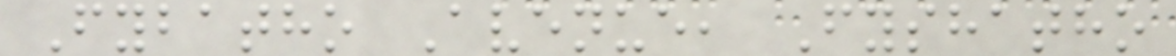Fybatho Avenue, Fyshatho
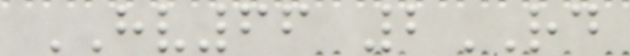HV66 2RD
